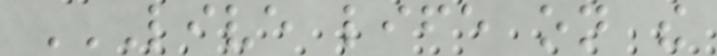LIVE LIFE ON THE
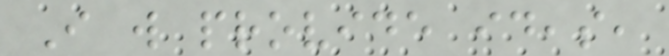I will provide ideas,
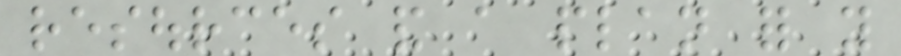resources and a plan for you
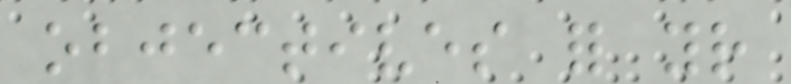objectives for your
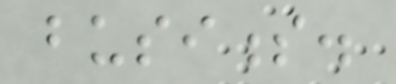business.
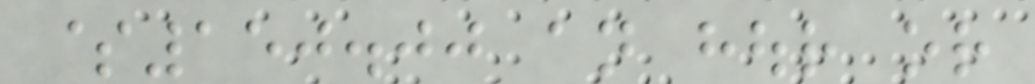$150.00 an hour or
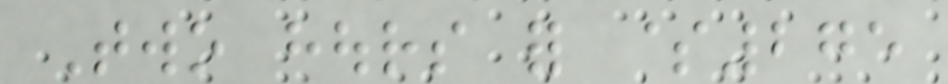Two hours for $275
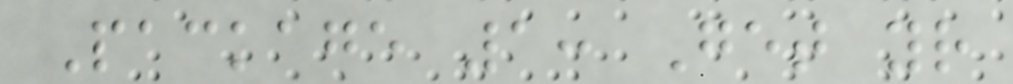Package 1: Get your
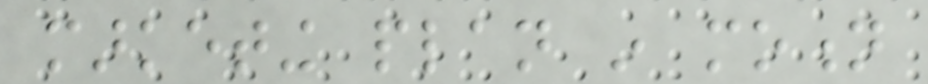marketing plan in motion
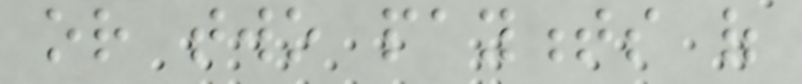or two payments of
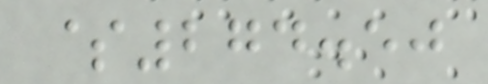$274.50
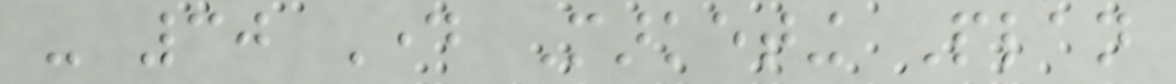- 30 Day Marketing Plan
